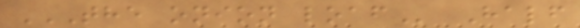THE ONION LOAF Half
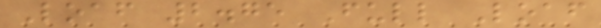Loaf 2.75 Full Loaf
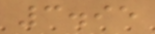3.95
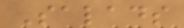Salads
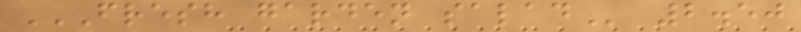FRESH GARDEN SALAD 2.50
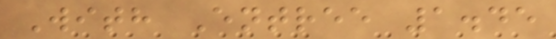With Entree 1.45
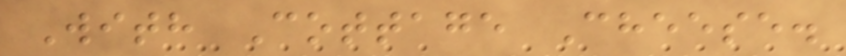With Cottage Cheese.
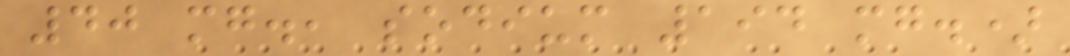40 mg., sodium 194 mg.)
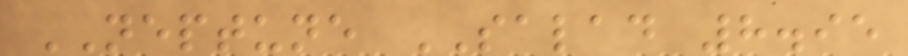NEPTUNE SALAD 8.95
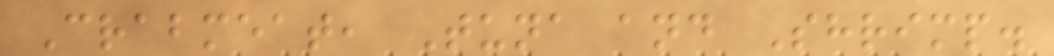Crabmeat, Tuna and Shrimp.
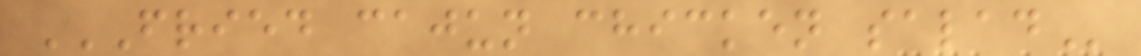FRIED CAJUN CHICKEN SALAD
